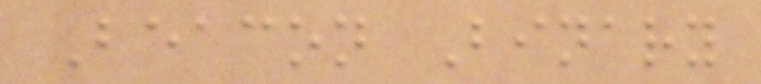Beacon Binary
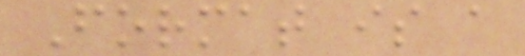Format is a
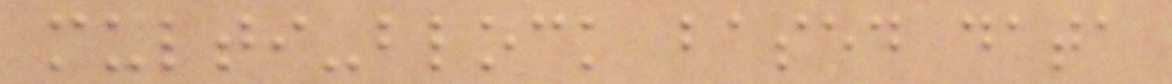multi-block based data
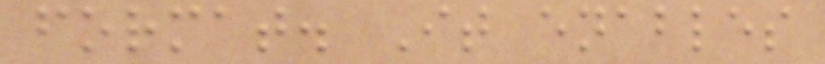format. It enables
